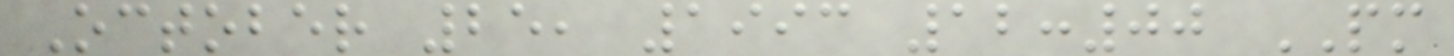October 25, 1993 12:00 PM
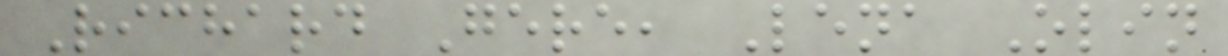Richard Gere, Lena Olin
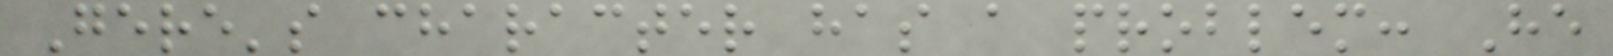Gere's character has a problem: He
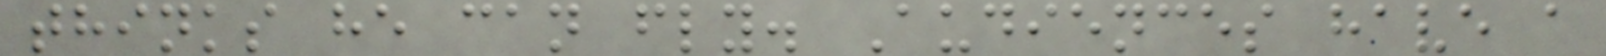thinks he can fly. Audiences have a
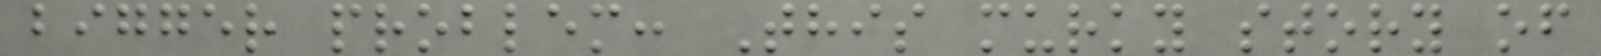bigger problem: This murky story of
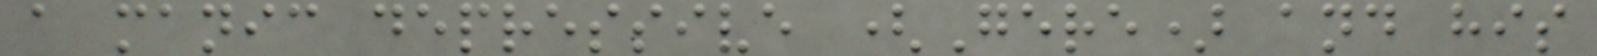a manic depressive (Gere) and his
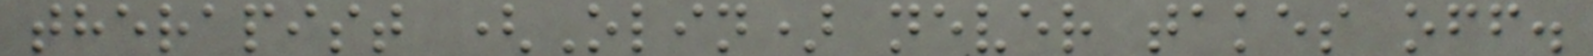therapist (Olin) never takes off.
